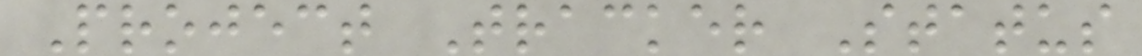Project Tracker Status
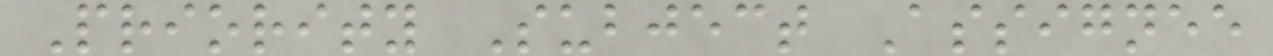Priority Subject Assignee
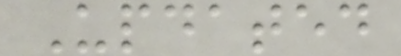Updated
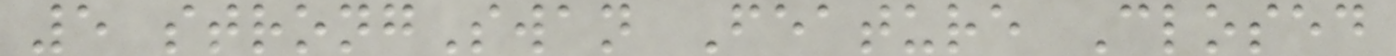5 strongSwan Feature Closed
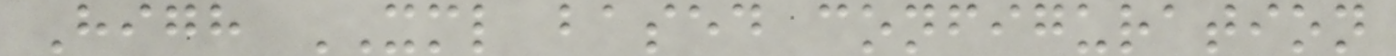High XML based configuration
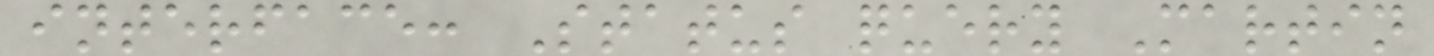interface: Status query Martin
